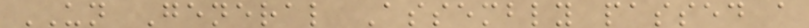UN General Assembly passed a
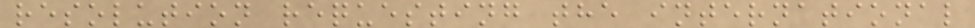resolution requesting the international
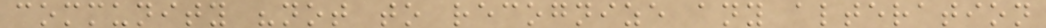community "not to recognize any alteration
